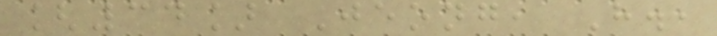[34] Jeong, H.,
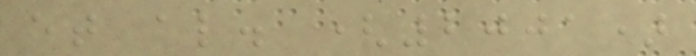et al. (2001)
